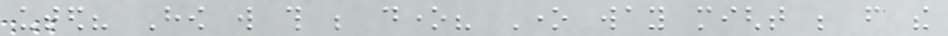uted? How will this be done? One way might be from the
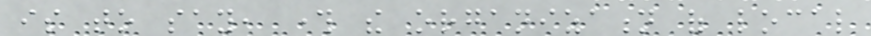is to say, through the organization of local
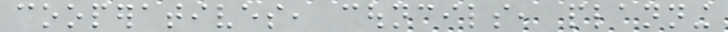cooperatives, councils, planning
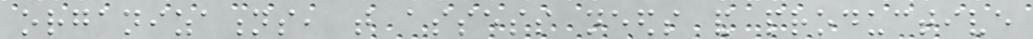organizations, that assess needs and productive
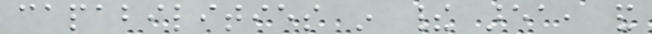capabilities in their area, and
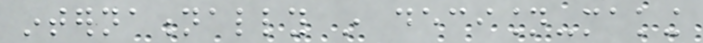internationally in decision-making
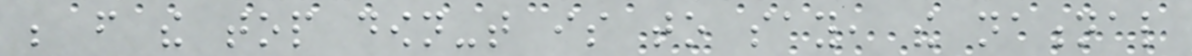be from the top down-that is to say, the national
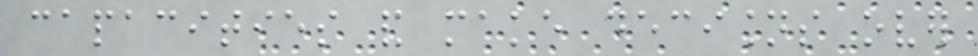capacities and make decisions over
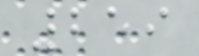259
